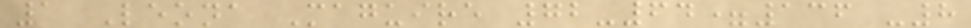1 Leona Maguire 72-64=136 -8
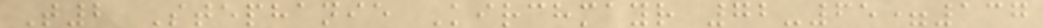T2 Stephanie Kirchmayr 72-65=137
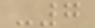-7
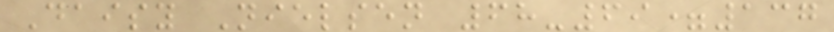Daisy Nielsen 68-69=137
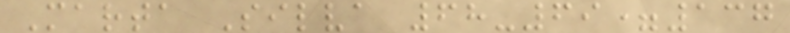Marta Silva 68-69=137
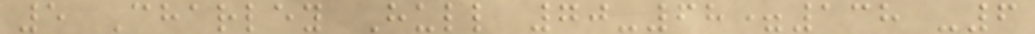5 Charley Hull 70-68=138 -6
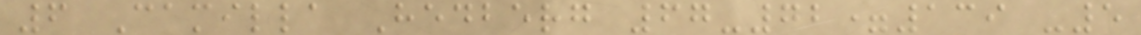6 Camilla Hedberg 67-72=139 -5
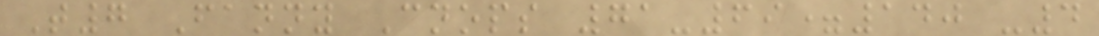T7 Fanny Cnops 71-69=140 -4
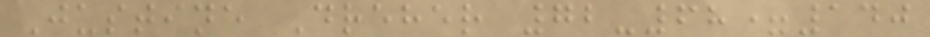Justine Dreher 72-68=140
